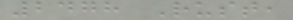2478 Rust,
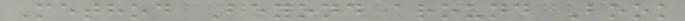Method Beyond around Book
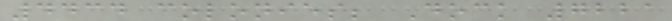4434 colonies; Dock 7221
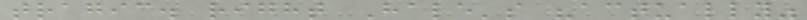tragic. right Hale's "actually"
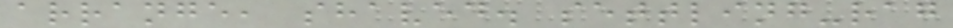arrange, shaved. settling-rag
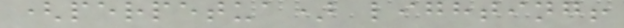(perpetua) lighting!
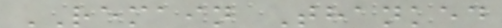REMAIN Thanked
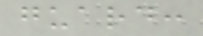guard:
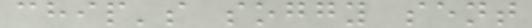chip's soggy sent
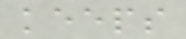keeps
